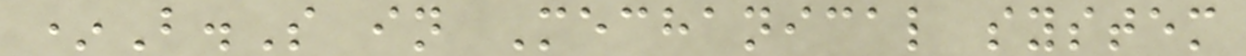*B.S in Mechanical system
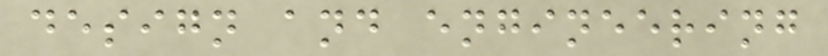design and engineering
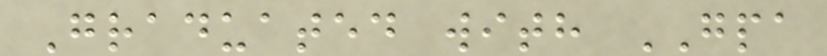Graduated with GPA
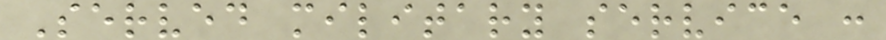Served military service :
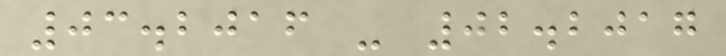03.2016 - 02.2017
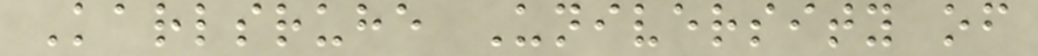Karlsruhe University of
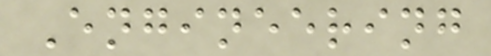Engineering
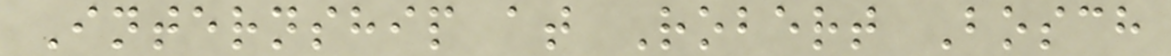Internship at Robert Bosch
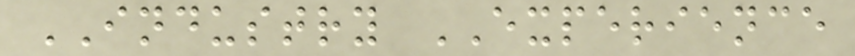INDUSTRY EXPERIENCE
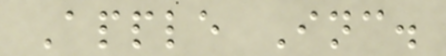Apple Inc.
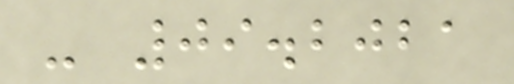- 09.2021
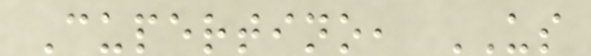Cupertino, US
